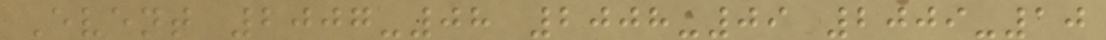Event 2007-08 2008-09 2009-10
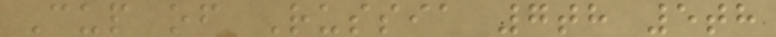Cup of Russia 7th 5th
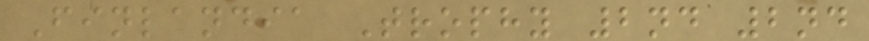Finlandia Trophy 2nd 2nd
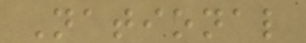National
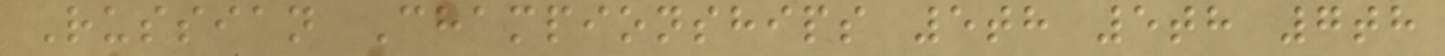Russian Championships 5th 5th 7th
